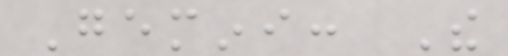Gemini: The
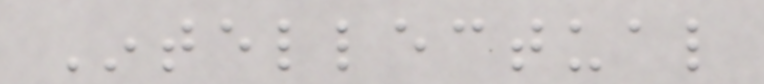Intellectual
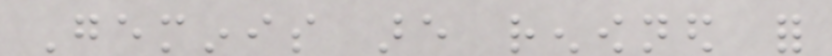Geminis are renowned for
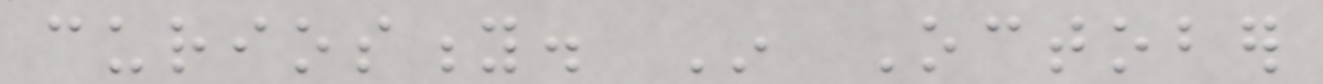curiosity. In October
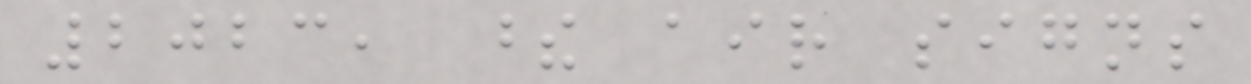2023, these air signs
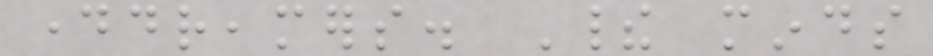daydreamers. Their minds
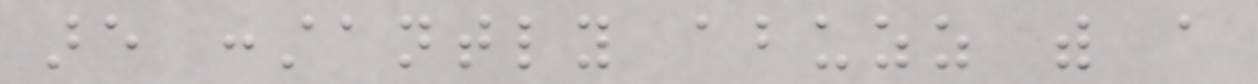are constantly abuzz with a
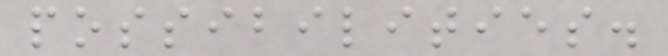possibilities.
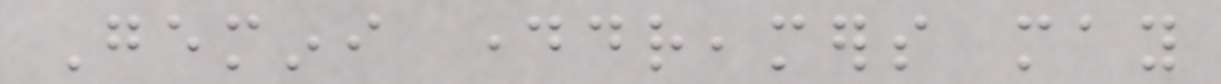Gemini daydreamers may
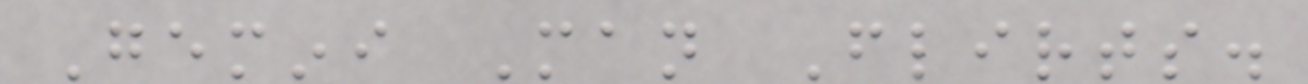Gemini Man Flirts.
